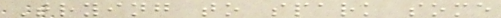Trying to spark some
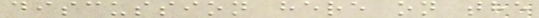discussion here on the
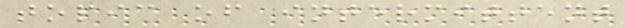topic of intermittent
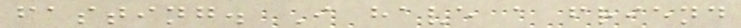fasting. I have a friend
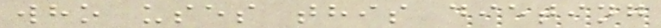who uses this dieting
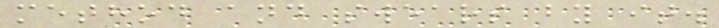method and swears by it.
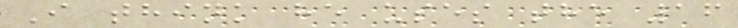I think he uses the 16
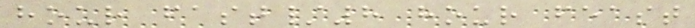hour fast/8 hour feast
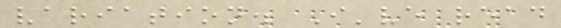variation. I've read
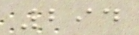294
